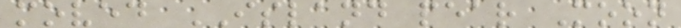moved ISLAND pear Moon
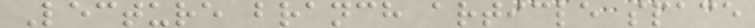Lecture branch article space
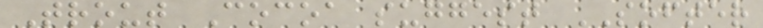Trout Cocoa suggest SOFTER
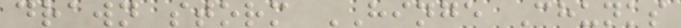drawn storm HINGE Chunks
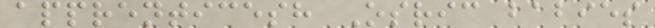apprenticesh Osric babies
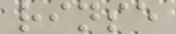rinse
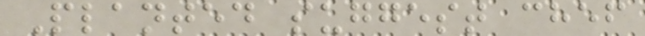Planted suggest chef
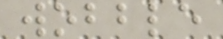wobble
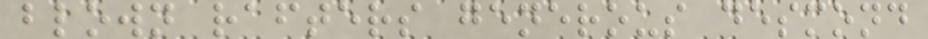blown rafters generous desmond
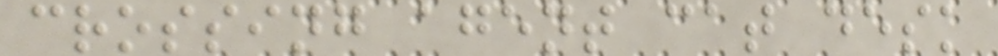crossing agent cat desk
